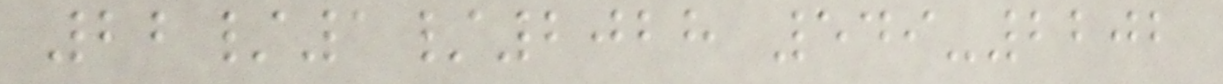22/1/2028 549-2202
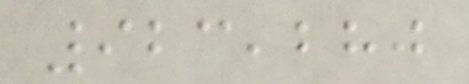923,280
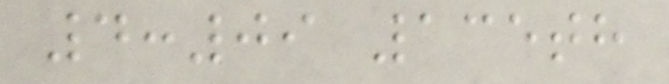4:09 135th
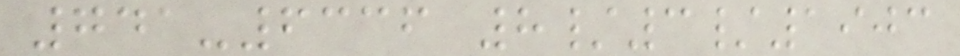741-6336 8/3/1903
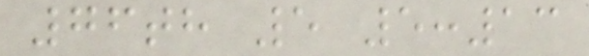76th 5 5:13
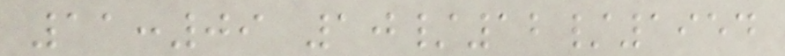11:09 10/12/1954
